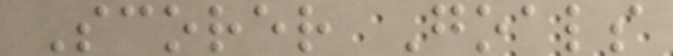Scorer Goals
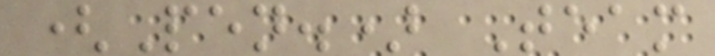(Pen.) Team
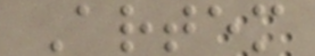Artem
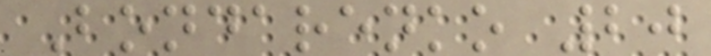Bondarenko 20
